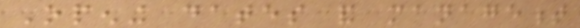Opening dates and management
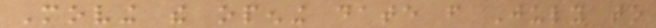Moving the opening date from July to
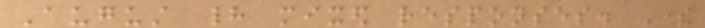August had mixed responses. There
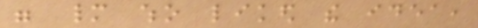were many who liked the idea,
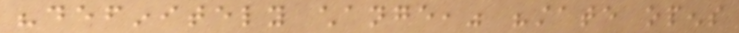"definitely change," "state opens
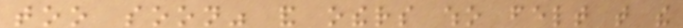too soon" and others who felt that the
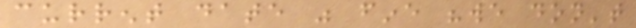current date was fine "we don't
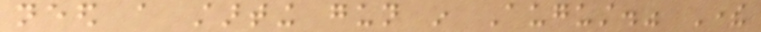need a starting gun in August." There
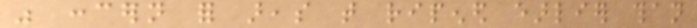was concern for areas that ripened earlier than
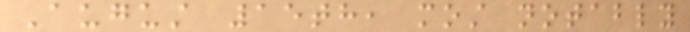August 15th, most notably
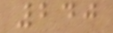240
